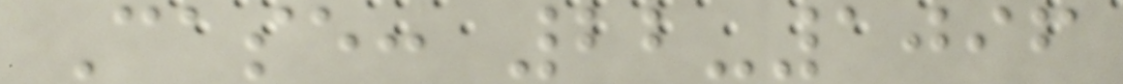Case: 22-1096
